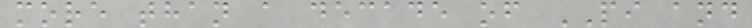more than a decade of PI and
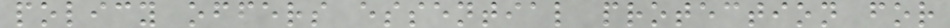policy offers essential protection for
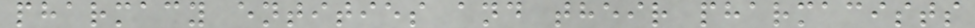pharmacy entities and their pharmacists
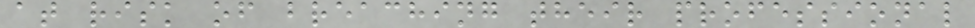at risk of breaching their professional
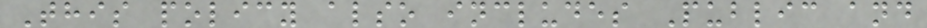This policy also includes Public and
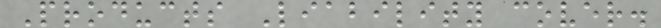Products Liability cover.
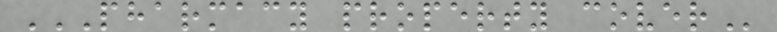PHARMACY PROPERTY COVER
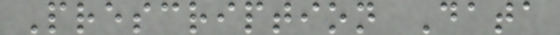Prescription Data
